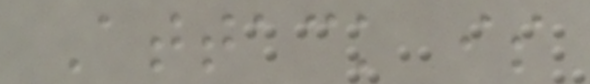Attack is
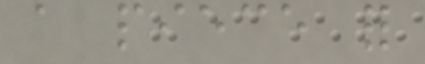a piece for
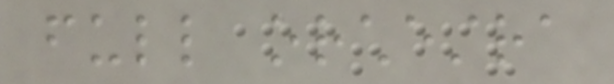full orchestra
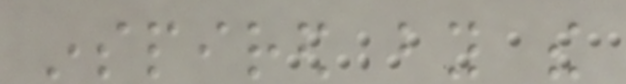inspired by the
